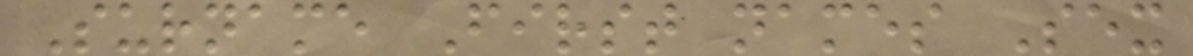Surname First names Sex
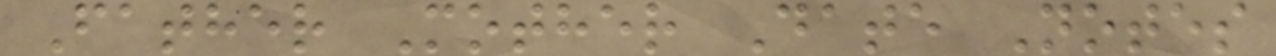Father Mother Date Notes
